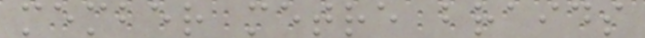member metre braids
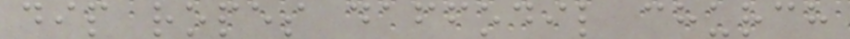dip ropes daffodil church
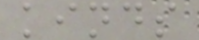kinds
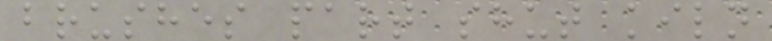brushes part shut kiln
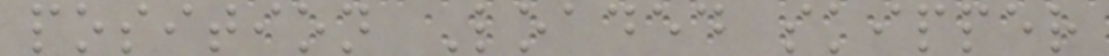position Loaded skipper
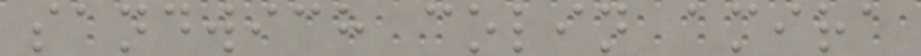sandwich colin amira
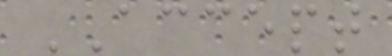ACCEPT
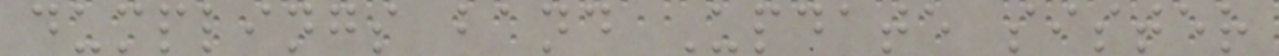dumplings band Update sister
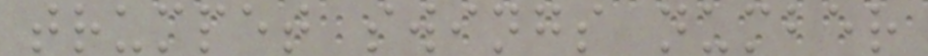trumpet swings number
